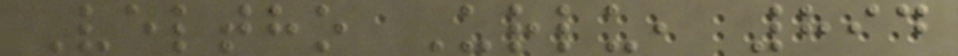Veltho Urlu, 894
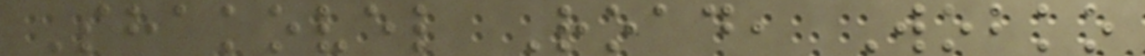Shakovel Road, Wobko
